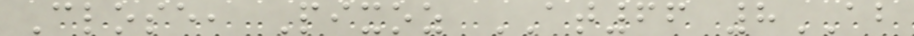Close, Pixoz AT66 8AB
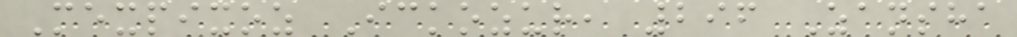Mexpixoz Ickozur, 296 Zansha
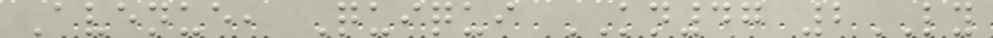Avenue, Quiqui KN47 2LY
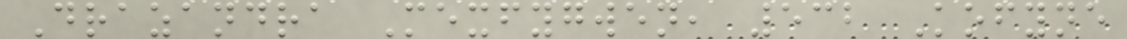Drazandra Mexfygwen, 532 Kofyne
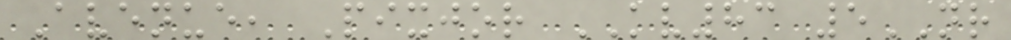Avenue, Pixjor KV83 5NR
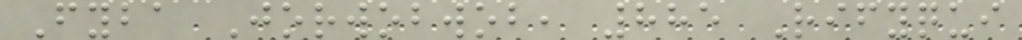Fyba Jorwobwob, 885 Rifyqui
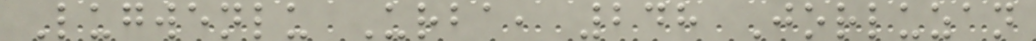Lugwenlu Urba, 248 Jorluzan
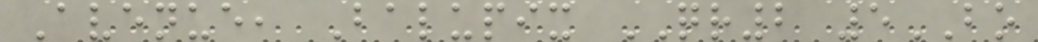Avenue, Balupix QR2 5BO
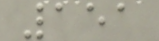151
